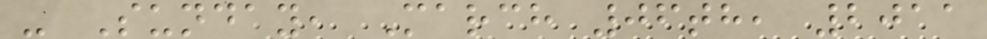- Sunday, March 06th, 2011
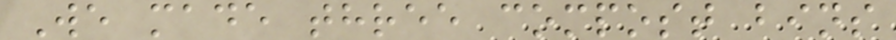We made three compost bins
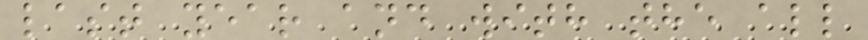last year and with the all
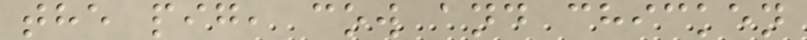the pig, cow and chicken
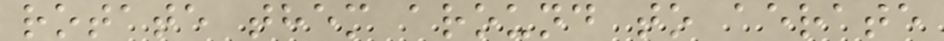rotate them around to aerate
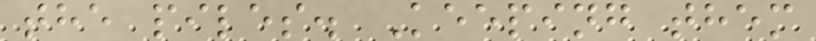the piles. Keeping them
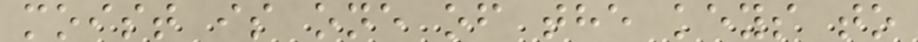moist is one of the keys to
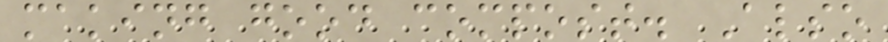making good compost. Also
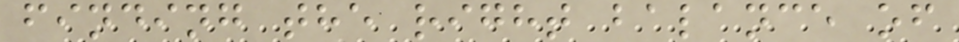finding the right balance of
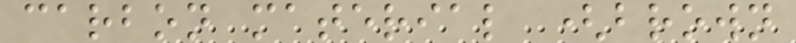carbon material (brown
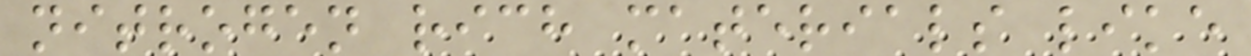nitrogen rich materials like
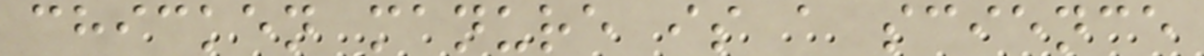chicken manure is a science
